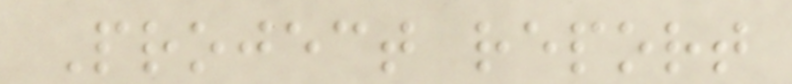Project report
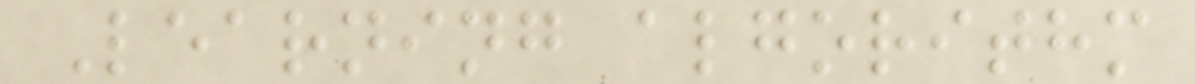Learning algorithm
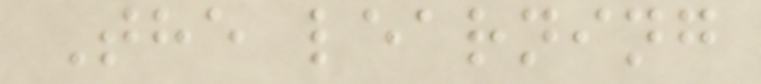The learning
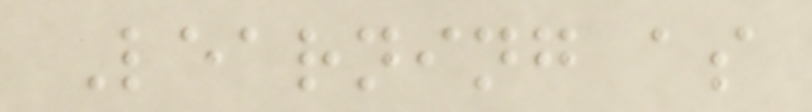Learning as
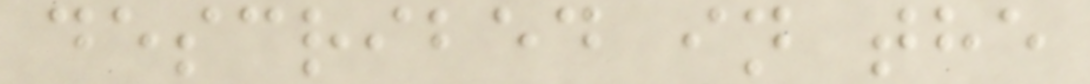described in the
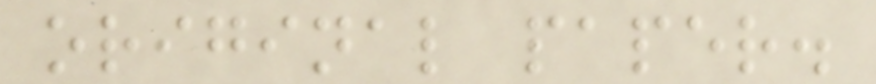original paper.
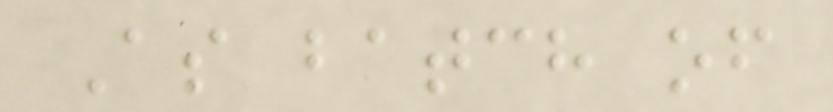As batch of
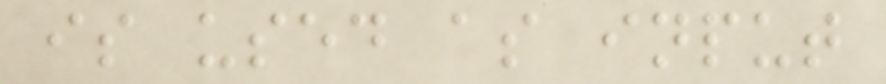is used as input
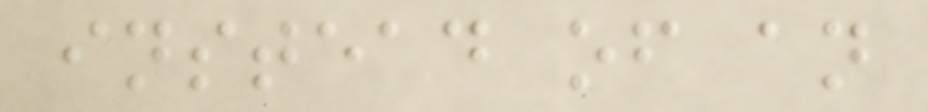instead of an
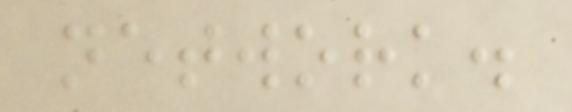network.
